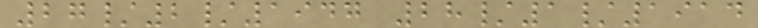27/2/1947 28/1/1914
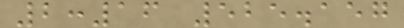2:16 525.157
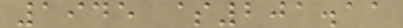1945 $201.11
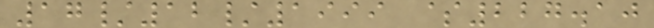17/12/1999 $227.10
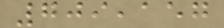709,157
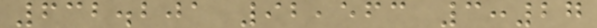632.201 92,563 3:27
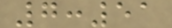7:51
